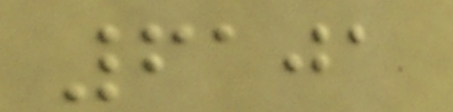6101
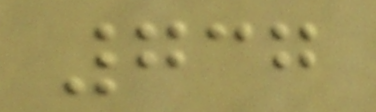737
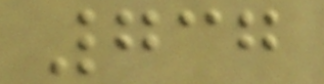737
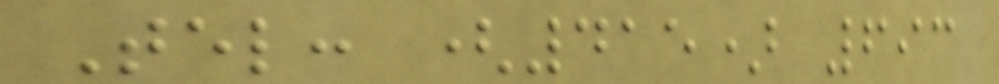Tel: (415) 693
